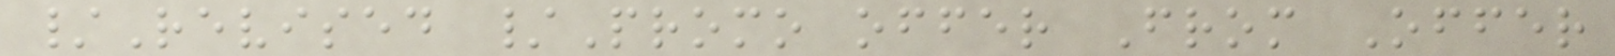/Revised /Promo offer From Offer
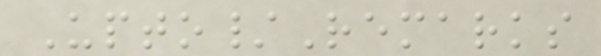Upto/Remarks
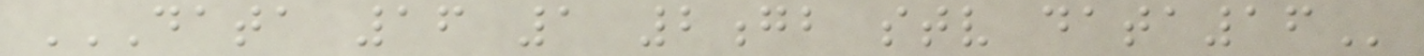DATA 16 1 2GB STV DATA16
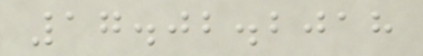17.02.2018
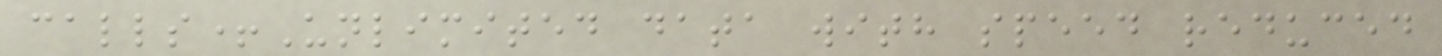calls+Unlimited data with speed reduced
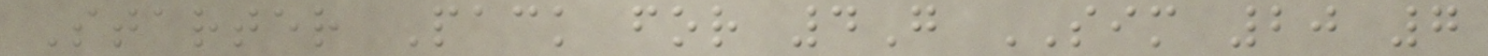Starter Pack for 4G SIM 20 7
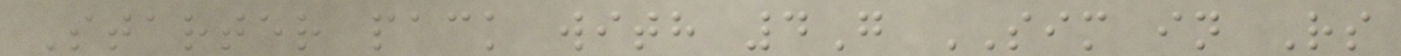Starter pack with 4G SIM in Rs
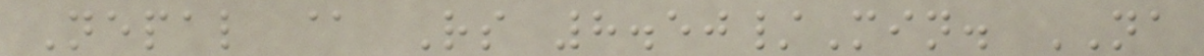Nepal @ Rs 8.50/Min. NA
